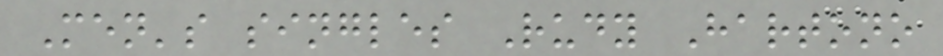Men's singles Rudy Hartono
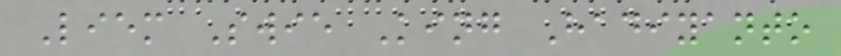Liem Swie King Hadiyanto
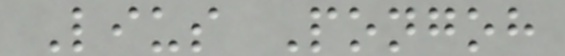Lius Pongoh
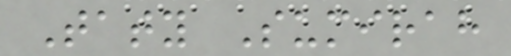Taty Sumirah
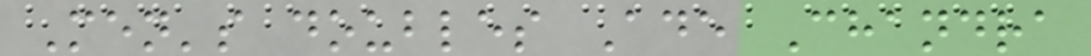Men's doubles Ade Chandra
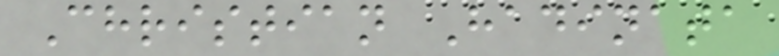Christian Hadinata
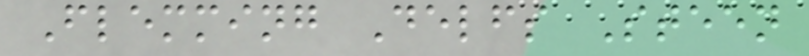Flemming Delfs Steen
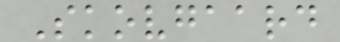Skovgaard
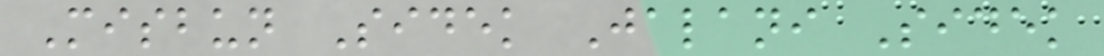Misbun Sidek Jalani Sidek
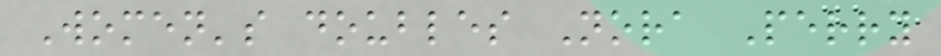Women's doubles Nora Perry
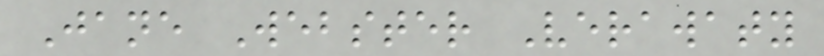Jane Webster Verawaty
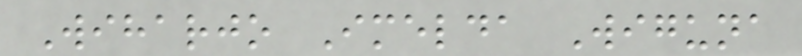Wiharjo Imelda Wiguna
